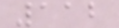112
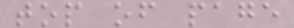top of page
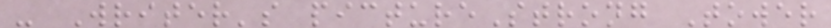- Writer's pictureStrong Tower
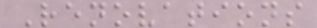Renovations
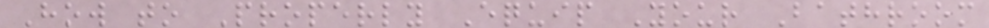How to Properly Equip Your Bathroom
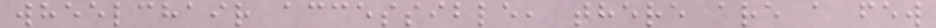wheelchair accessible, there are a few
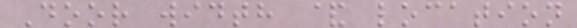Door width & location
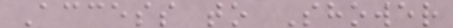Access to Shower
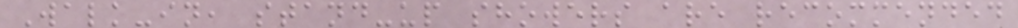Walk-in, stand-up showers are recommended
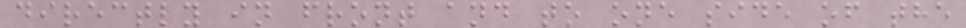directly in front and to one side of the
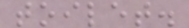toilet.
